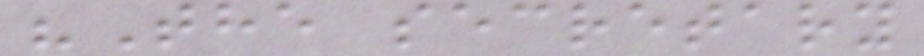"The secretary
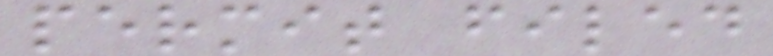permit filed
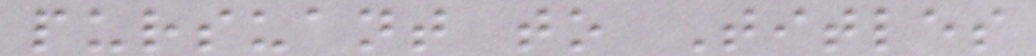pursuant to Titles
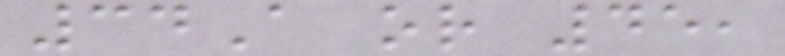34A or 45,
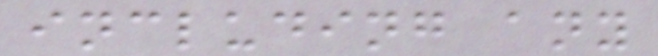including any
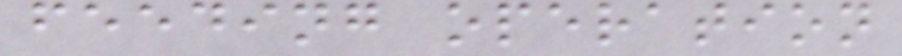feeding operation
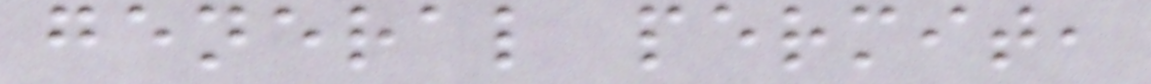general permit,
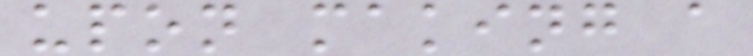upon making a
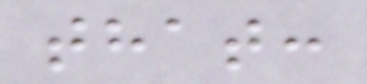that:
